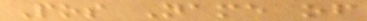Pos Name of
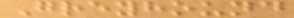Greyhound
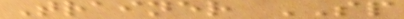Trainer SP
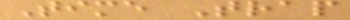Time Trap
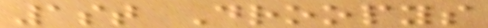1st Droopys
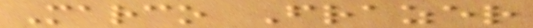Marco Frazer
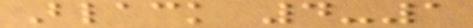Black 4-1
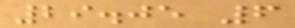29.05 6
